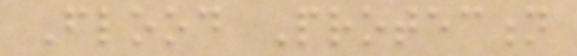Flood Protection
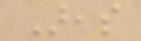Areas
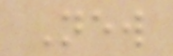New
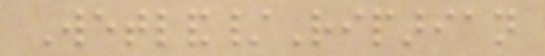Wetland/Riparian
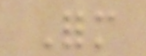Form
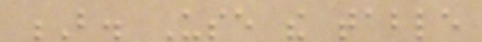B. Use the table
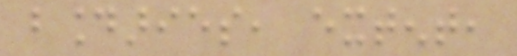boundaries, extent,
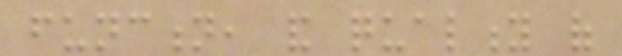function, and quality of
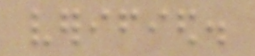verified.
